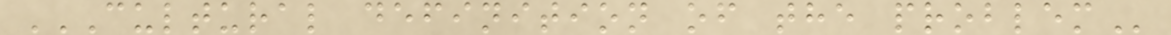CULTURAL DEFINITION OF THE PROBLEM
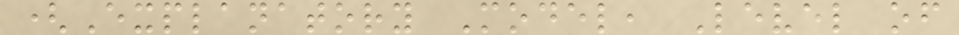(Explanatory Model, Level of
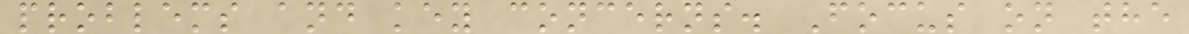problems and key concerns. Focus on the
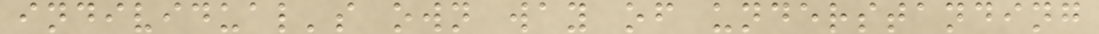individual's own way of understanding
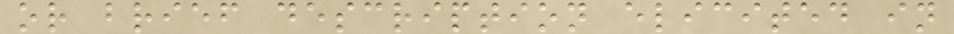or brief description elicited in
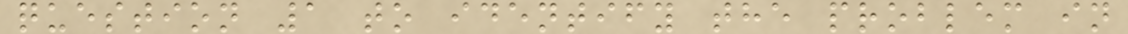question 1 to identify the problem in
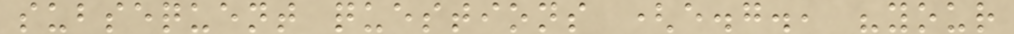subsequent questions (e.g., "your
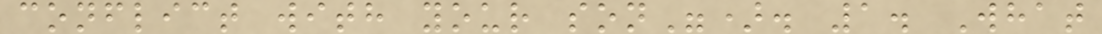conflict with your son"). 1. What
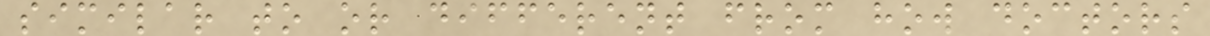similar to or different from how doctors
